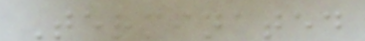Terminated
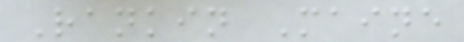Rankin Maine
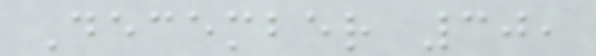December 30,
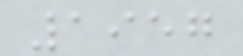1957
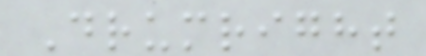Drumright
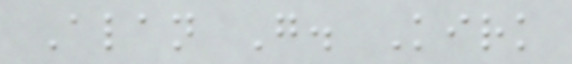Alan G. Kirk
